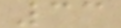33
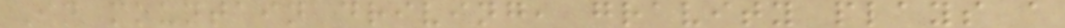In mountain driving, gravity plays a
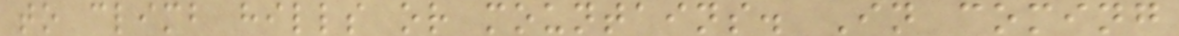to climb hills or mountains. In coming
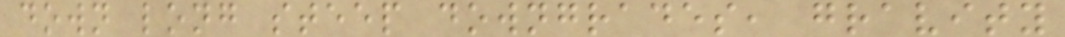down long steep downgrades, gravity
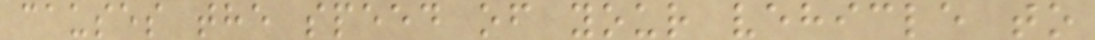causes the speed of your vehicle to
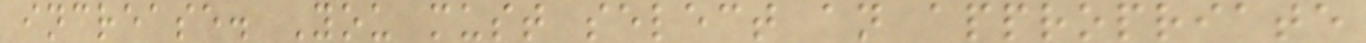increase. You must select an appropriate
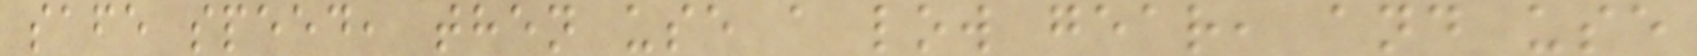safe speed, then use a low gear, and use
